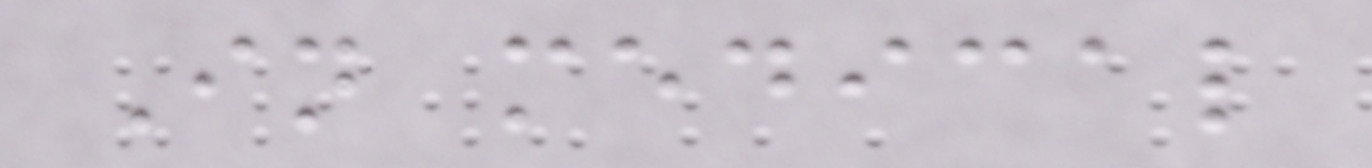In medical
